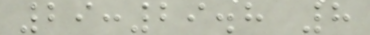29:29.8 8
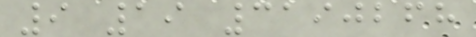9 19 3190268
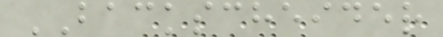BACKSCHEIDER
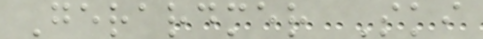Gerardmer Ski
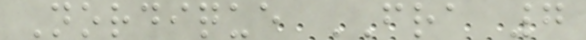Nordique FRA 7
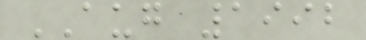AUG 1992
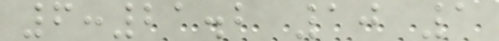6:21.2 10 1
